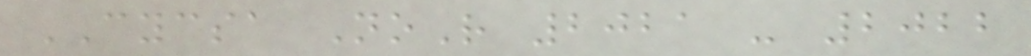CYCSA NoR 2021 - 2022
